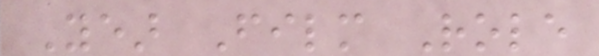Year Film Role
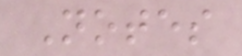Notes
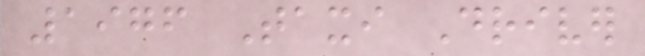1976 Taxi Driver
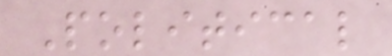Political
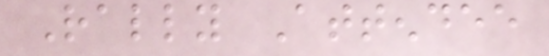Rally Attendee
